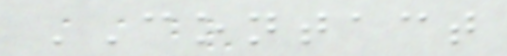CONTACT
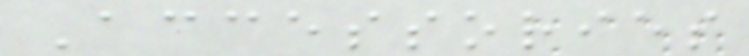Accessories
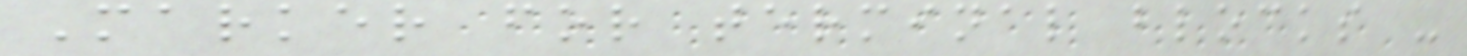Marker for terminal blocks -
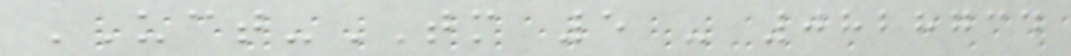UCT-TM 5 - 0828734
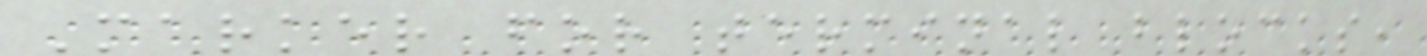Marker for terminal blocks,
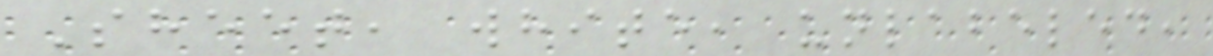Sheet, white, unlabeled,
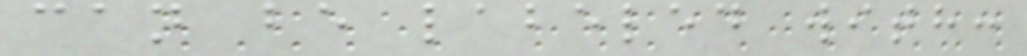can be labeled with:
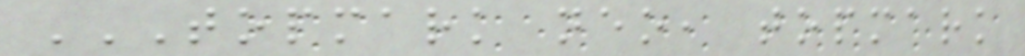TOPMARK NEO, TOPMARK
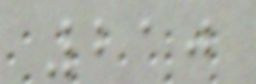210
